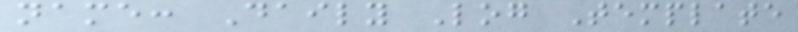name: Daily Log Template
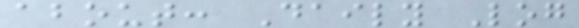about: Daily Log
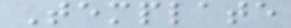Template
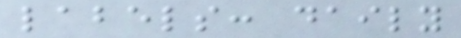labels: daily
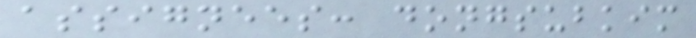assignees: dongsubkim
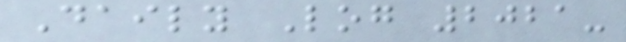Daily Log 2021-
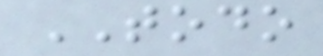TODO
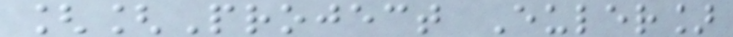[[Project Euler]
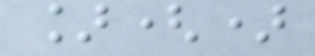]()
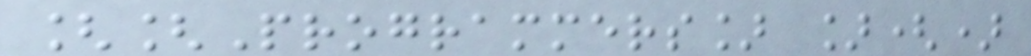[[Programmers] ]()
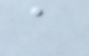a
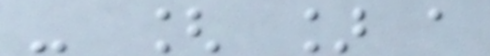- [ ] a
